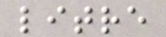litre
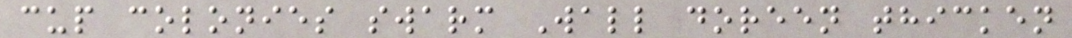cup colonies swarm Wall doreen thicken
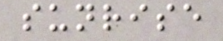sunrise
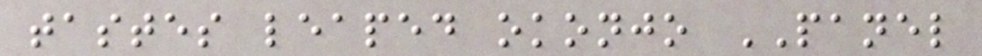tastes leaped okonjo PANEL
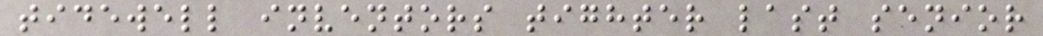tidewell inventors tighter last senior
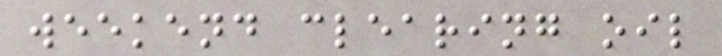weekend clearing oil
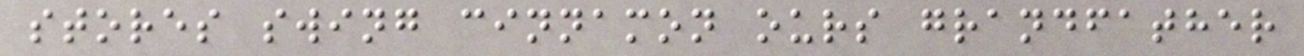stores swing cinnamon ours grandfather
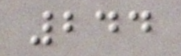244
